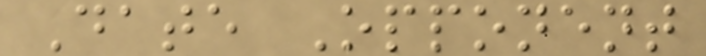Date Opponent
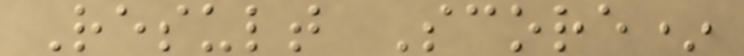Result Score*
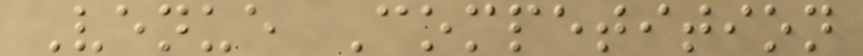Venue Competition
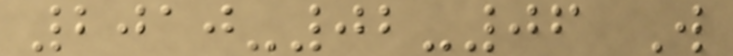2010-02-06 W
